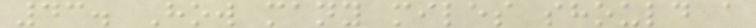43. How many miles should a
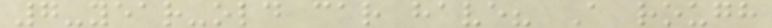7-year-old car have? A rough
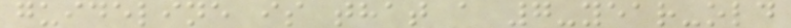guideline is that a 7-year-old
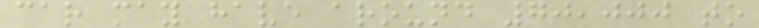car may have around 70,000 to
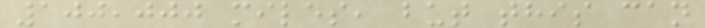100,000 miles, but this can
